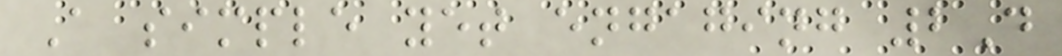A simple yet engaging 2D
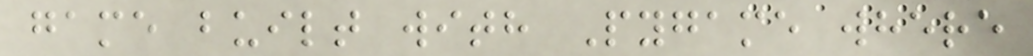game built with Pygame where
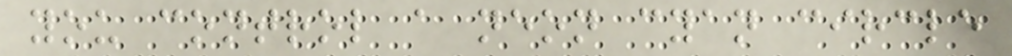you control a neon cyan circle
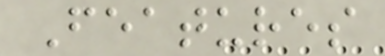Features
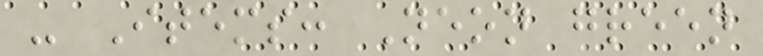- Items: Neon green
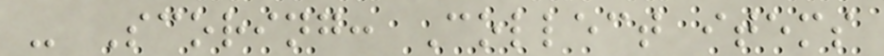- Scoring: Collect items
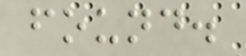found.
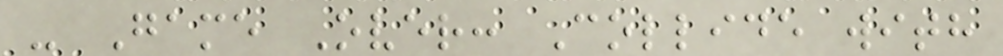- Game Over: Collide with
